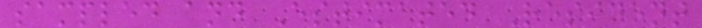sampled and Estimated Resident
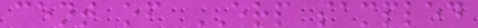cent of ERP sampled
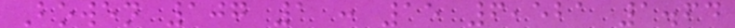Bowen 107 1 : 15 6,521 1.64
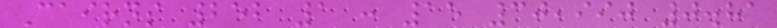Cairns 252 1 : 15 30,990 0.81
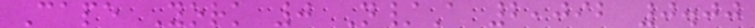Cape York 0 N/A 2,092 0.00
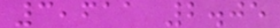3,611 2.05
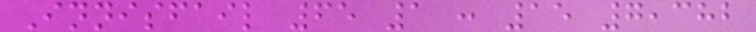Innisfail 65 1 : 15 7,382
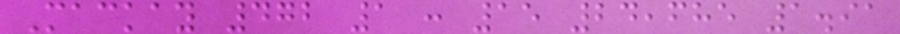Mackay 472 1 : 15 24,685 1.91
